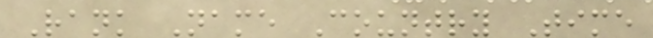Rank Name Country Time
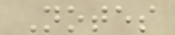Notes
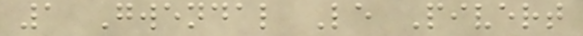1 Gwendal Le Pivert
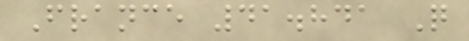France 41.841 Q
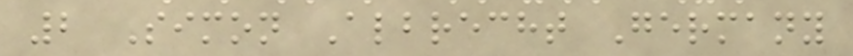2 Simon Albrecht Germany
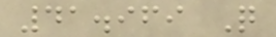41.969 Q
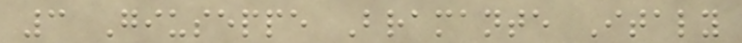3 Giuseppe Bramante Italy
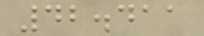42.411
